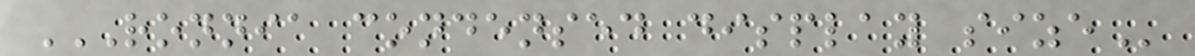RONNIA CONDENSED DISPLAY SIZE
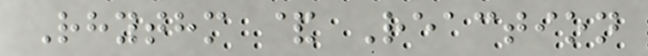Rhythm & Reaction
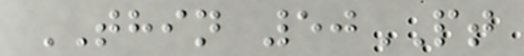THIN 50PT
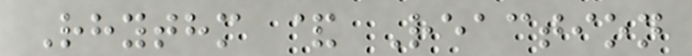Rhythm & Reaction
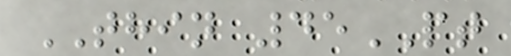THIN 45PT
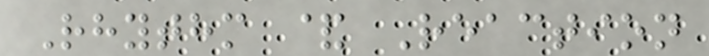Rhythm & Reaction
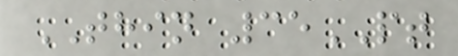THIN 35PT
